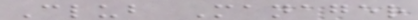Club Manager
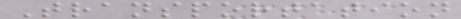Transportation
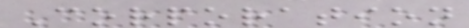Corporation
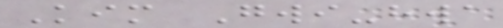Kim Gwi-hwa
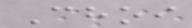Choi
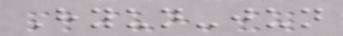Hyun-jun
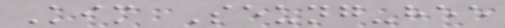Kim Seung-hee
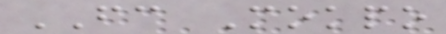FC Mokpo
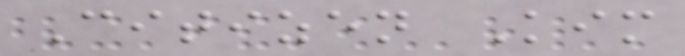Citizen Kim
